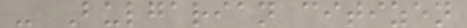- Bulgarian citizen
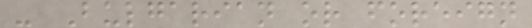- Bulgarian or foreign
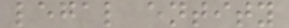legal entity
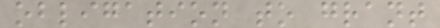obligation to grant
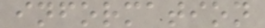information
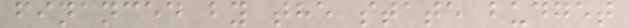financed by the state budget
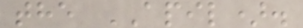the APIL).
